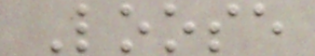Loose
